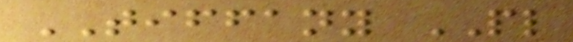TIFFANY PL
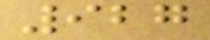927
